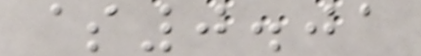$0.01
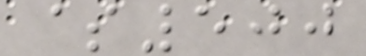$500
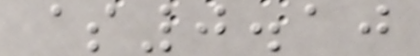$0.10
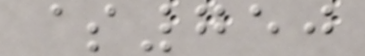$750
